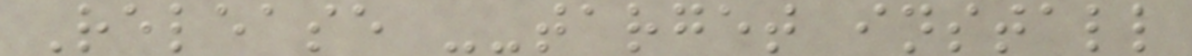Release --target install
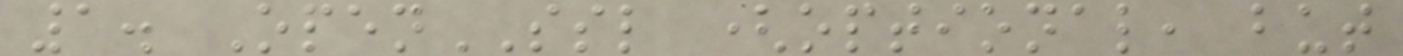1. OpenSSL (optional, but
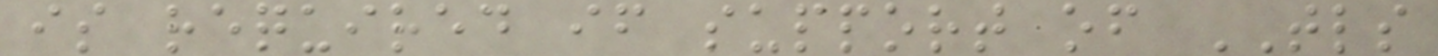is required if support of TLS
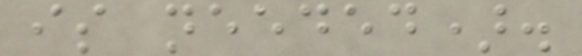is needed).
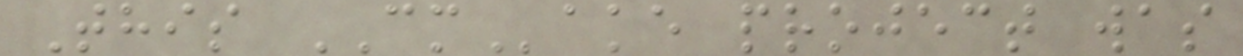This CMake project was
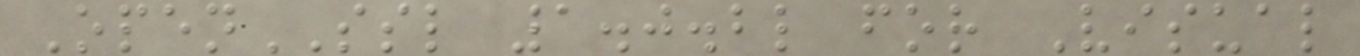OpenSSL 1.0.2l for Visual
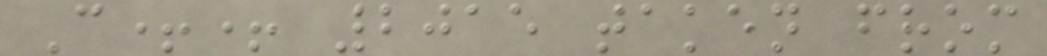C++ 2015 taken from
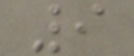9
